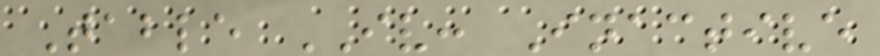Table IV: Inactive
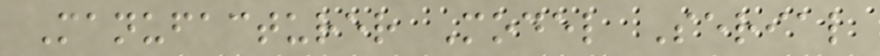Manufacturer Model Serial
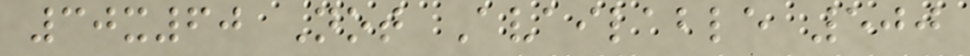30x60 Not Available 500
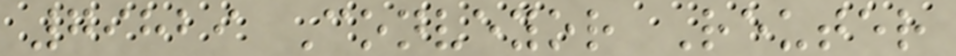79829 Conveyor Reuter
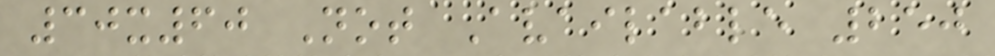30x60 Not Available 250
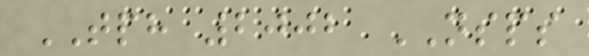TPH 2002 NSPS
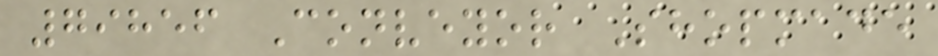79856 Conveyor Shopmade
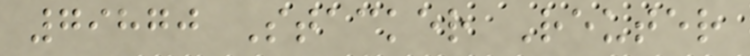79870 Stacker Reuter
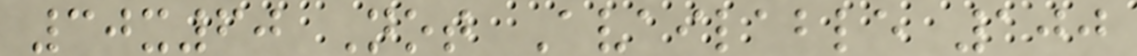30x60 Not Available 100
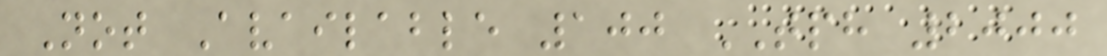Not Available 100 TPH 2000
